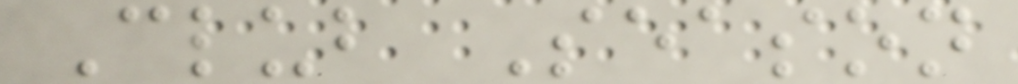Club Season
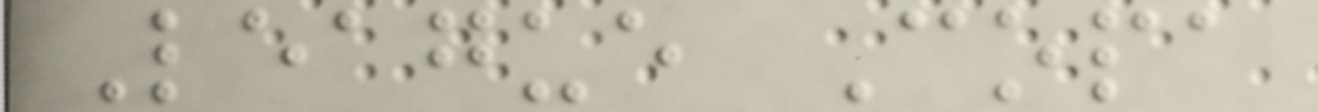League Copa
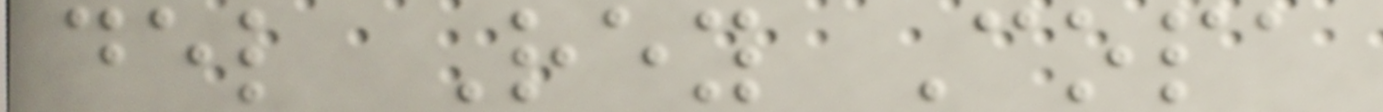del Rey Copa
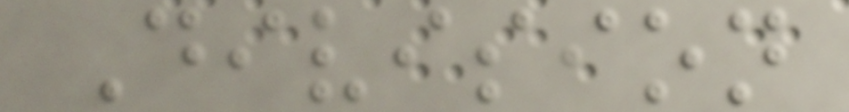Division
